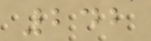242
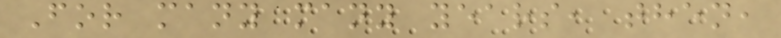For many many years, then,
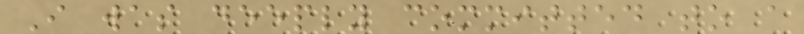I was deeply committed to a
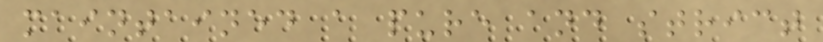maintained a pure and strict
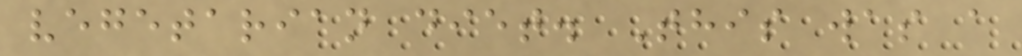vegetarian diet. This was a
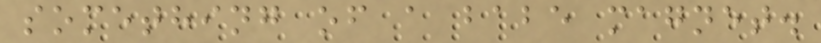something of a babe magnet.
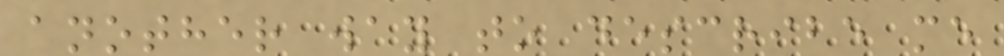another way to describe me
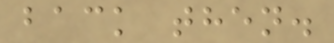back then.
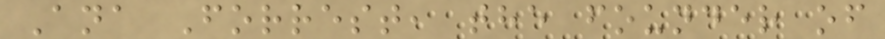Ana Forrest, the founder of
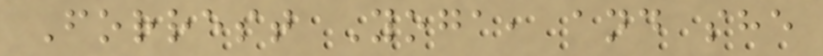Forrest Yoga, and she
